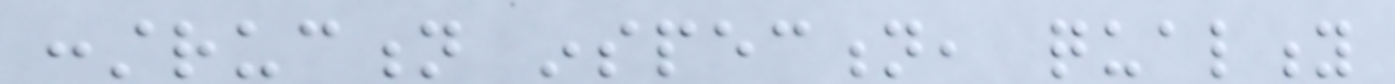construction inspection, quality
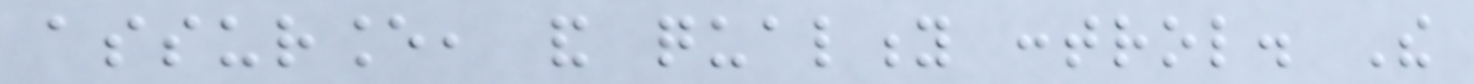assurance, and quality control. The
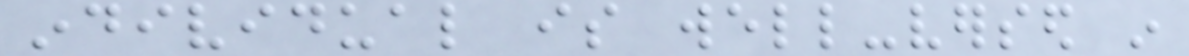individual is well-versed in
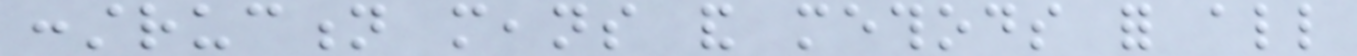construction means and methods for all
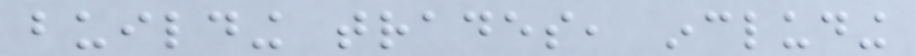building trades, including
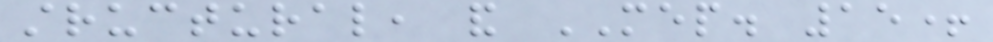structural, and MEP. 15+
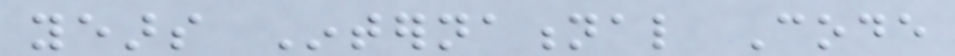years International Code
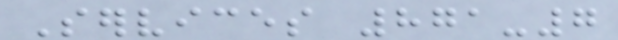Services 871-7
